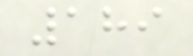189
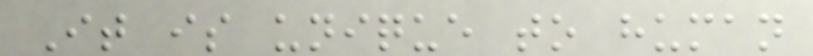It is unique to human
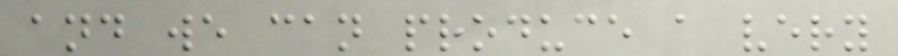and we can produce a very
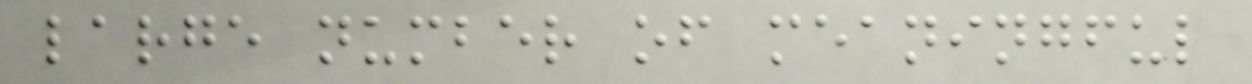large number of meaningful
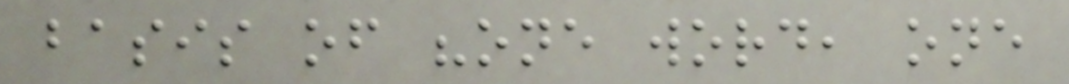basis of "one word, one
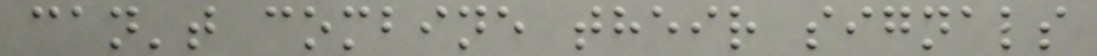can't combine their signals
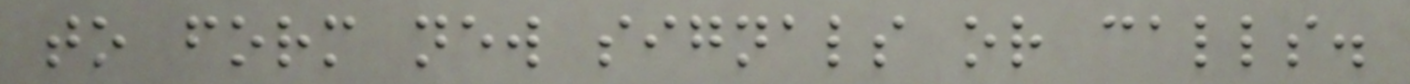to form new signals or calls.
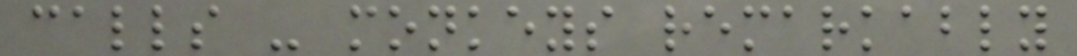calls - monkeys remarkably
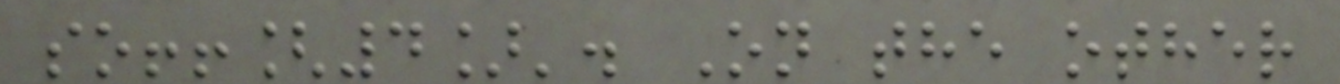so!![4]'. On the other
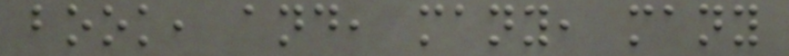book, and, many, many
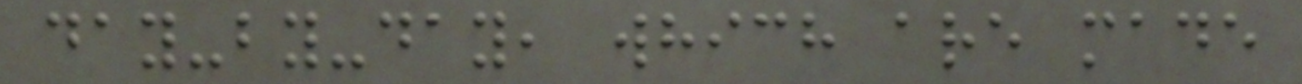day-by-day, which are made
